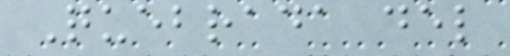Quebrada del
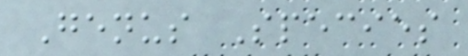Genus Species
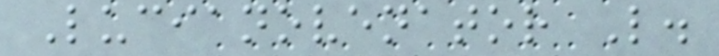Lucianovenator L.
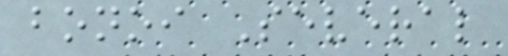bonoi Several
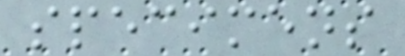specimens
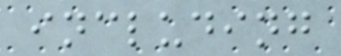including
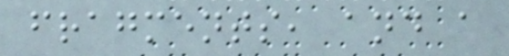fragments, and a
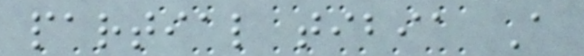partial tibia A
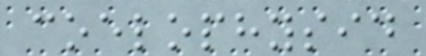coelophysid
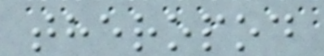theropod
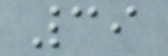39
